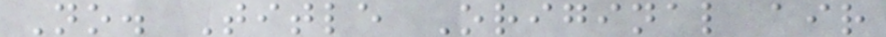No. Title Original air
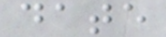date
